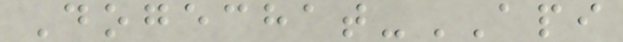Dogechat-API
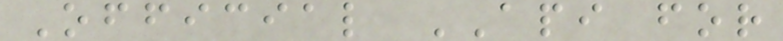Official API for
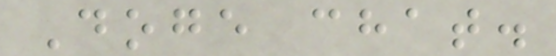Doge chat.
